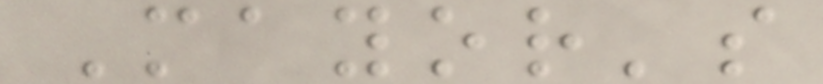Mayor's
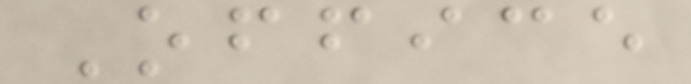Office
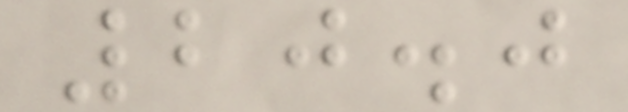20.0
